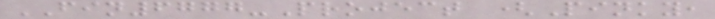FIN6777-Project (Pinky,
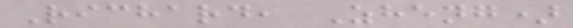Richard, Zheng)
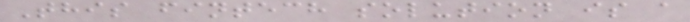This fintech solution is a
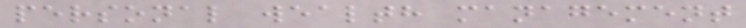personal wealth management
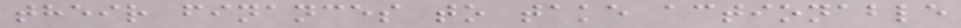their finances to take actionable
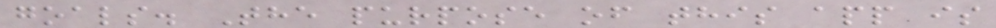goals. The purpose of this app is
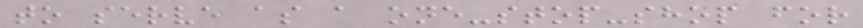to serve as a one-stop-shop for
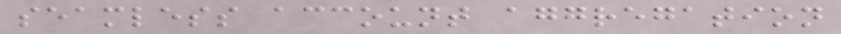seamless account aggregation
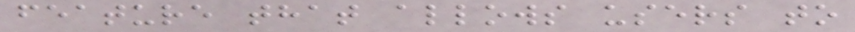feature that allows users to
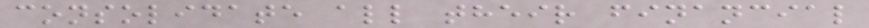consolidate all their financial
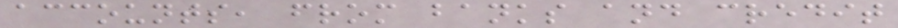accounts, from banks and credit
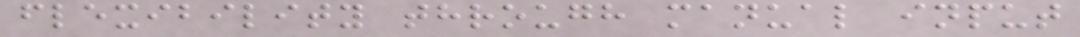flexibility through manual input
